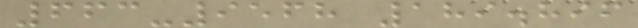663-9568 189.896
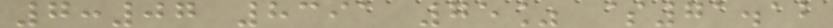7:07 8391 75% $71.12
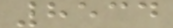8534
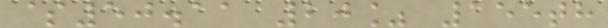$50.11 20% 155th
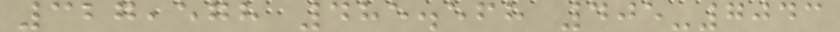327,578 485.568 405-7043
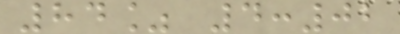84% 4:02
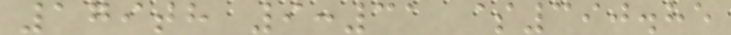179th 9:31 $390.85
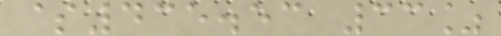$435.53 33%
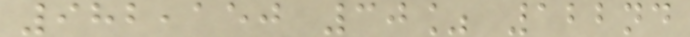982,150 30% 122nd
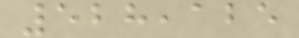528,125
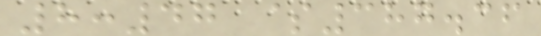8:47 $387.36
